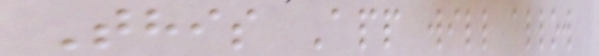This App will allow
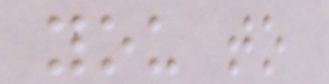you to
